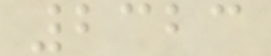2323
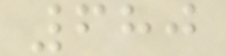680
